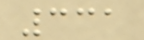331
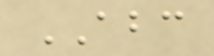ABC
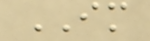IM
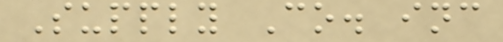Supply Co. inc
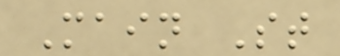Main St
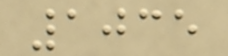1035
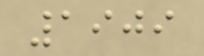1909
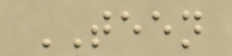TEEN
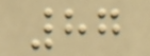87
